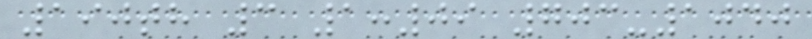190th 3 1:09 703-1040
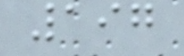197
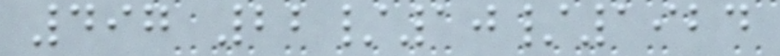497 22/10/1924
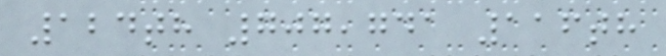124th 707,741 116th
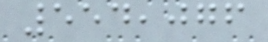554,076
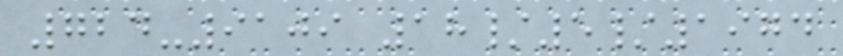724-9109 18/5/1974
